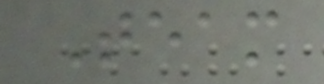Team
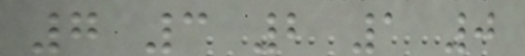7 3 2 1 0
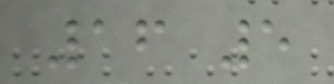16 5
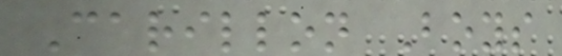Carillon Boys
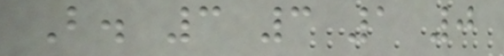B. 3 3 1 0
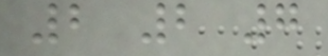2 2 7
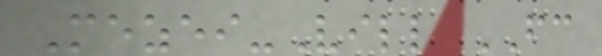Mezei-Vill FC
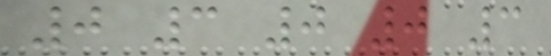0 3 0 0 3
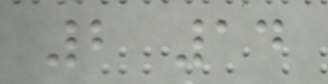2 14
